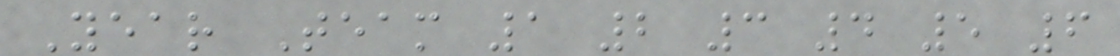Year Team 1 2 3 4 5 6
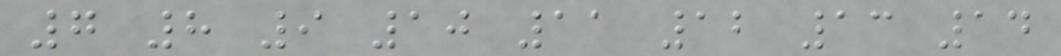7 8 9 10 11 12 13 14
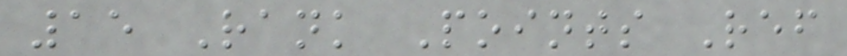15 Rank Points Ref
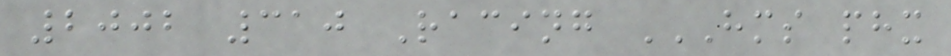2002 310 Racing HMS PHX
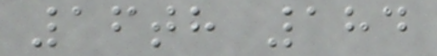16th 184
